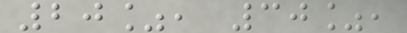20%, 30%,
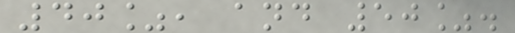40%, and 50%.
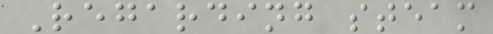Regarding steam
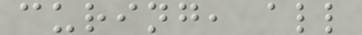curing, all
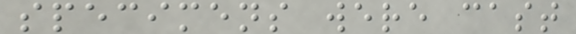specimens were cast
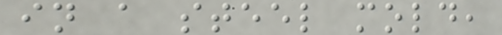in a steel mold,
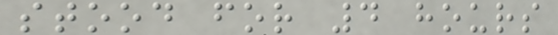stood for 4 hours
